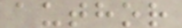author
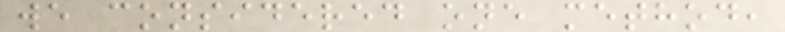we considered one method,
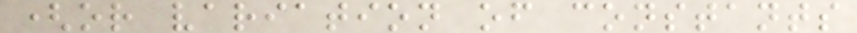(or variation of constants
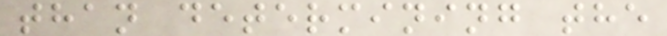than determining the
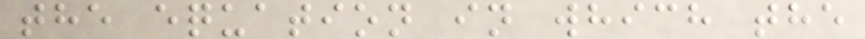the equation in which the
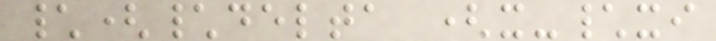\(\delta (x-\xi
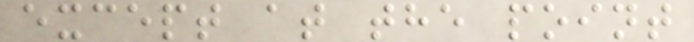except at the point
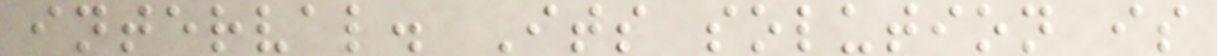interval. Its solution is
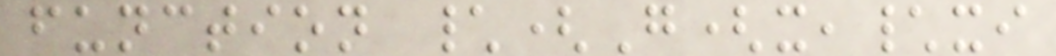function \(G(x,\xi
